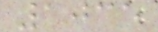1035
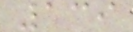139
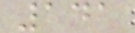141
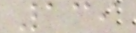139
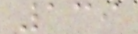139
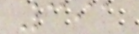391
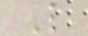L
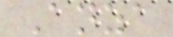Anza
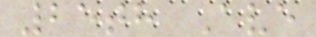25th Ave
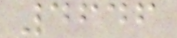4646
